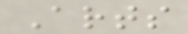Arts
